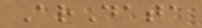ArData
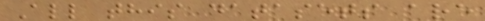All this datasets are
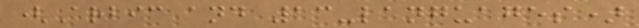(Arbic and 13-languages)
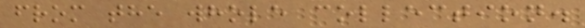from the whole collection.
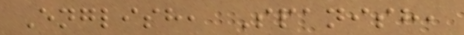English, Spanish,
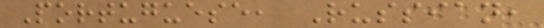Portuguese, Russian,
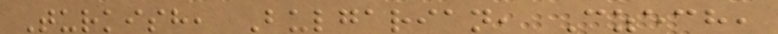Turkish, Bulgarian, Czech,
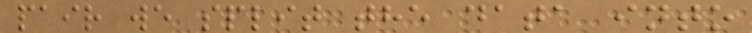pair we split the data into
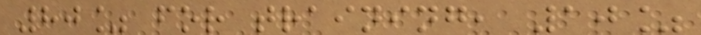80% for training, 10%
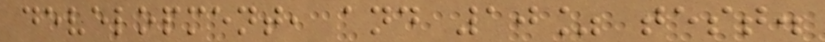development, and 10% test.
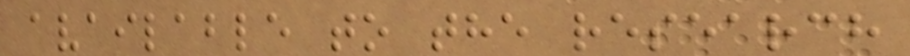available to the research
